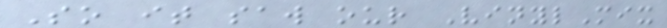So it saw our VinylMix
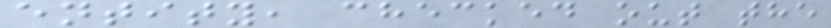entity, checked out the
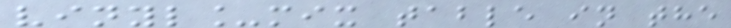vinyl_mix table in the
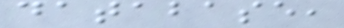database,
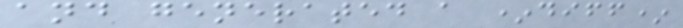and generated a *diff*
